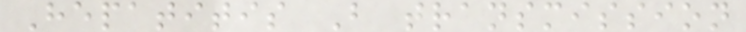Hepatitis B transmission
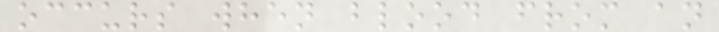occurs when blood from an
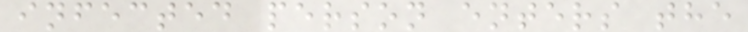infected person enters the
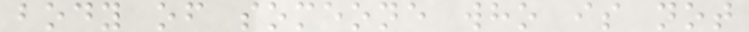body of someone who is not
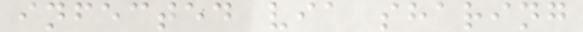infected via sharing
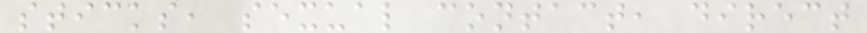sticks, sexual contact, direct
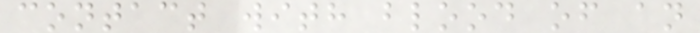contact with blood of an
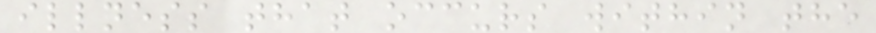illness that occurs within the
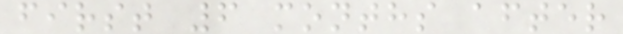first 6 months after
